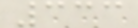333
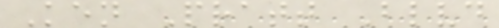Ken Pratt Blvd
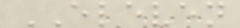ELEVEN
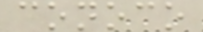conoco
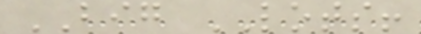BIG LOTS!
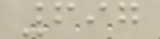697
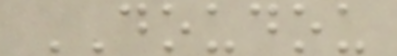DOUDOU
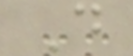D
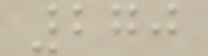270
